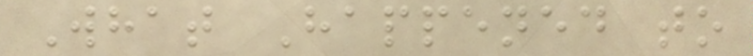What Happened to
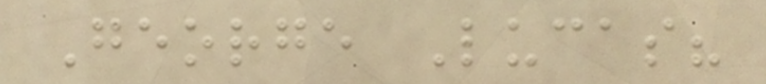George Lucas?
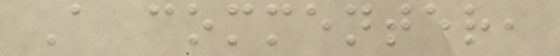A commenter,
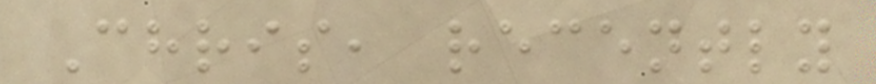Chris, recently
